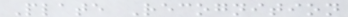Plate Recognition
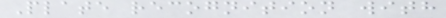Plate recognition with
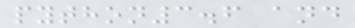python3.6 and
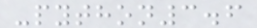-python3.6
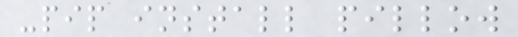-pip install pillow
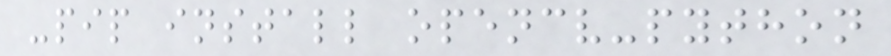-pip install opencv-python
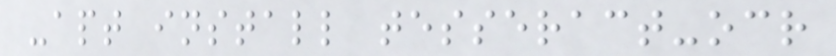-apt install tesseract-ocr
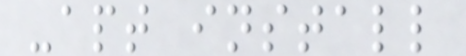-apt install
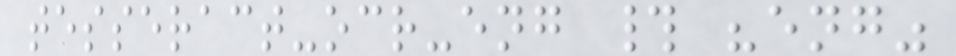tesseract-ocr-eng # "eng"
